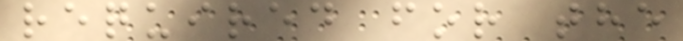required for the
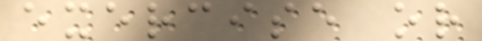exercise or
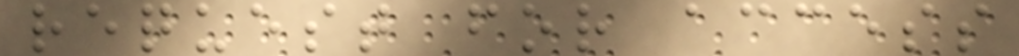request for access
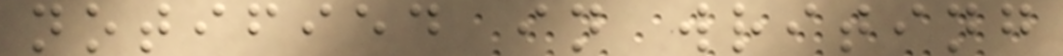notified in writing
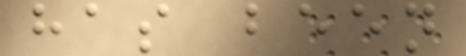has been
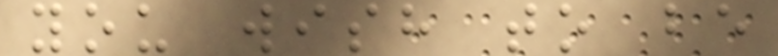you wish to be
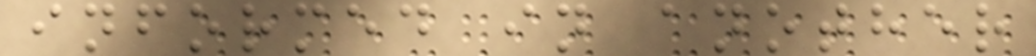informed in another
